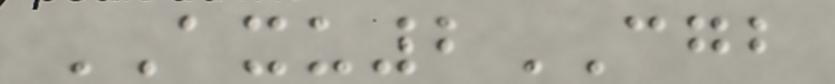AXU2CGB
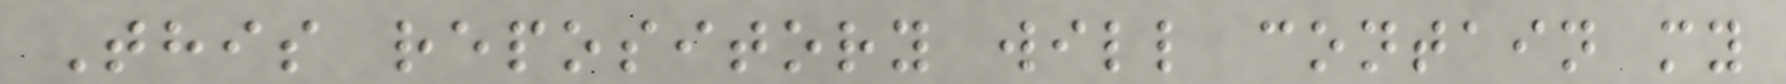This repository will contain my
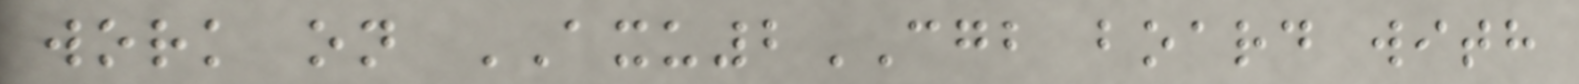work on AXU2CGB board with
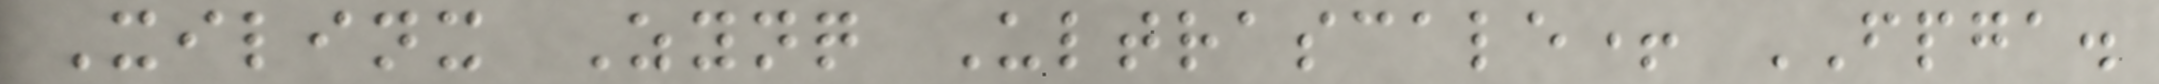Xilinx Zynq Ultrascale+ FPGA.
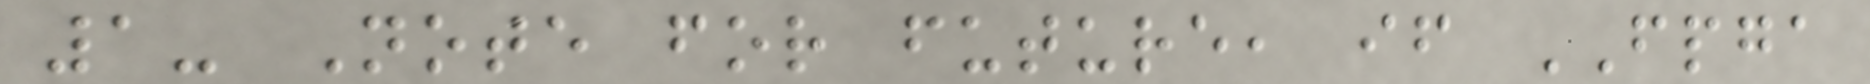1- Note for future, if FPGA
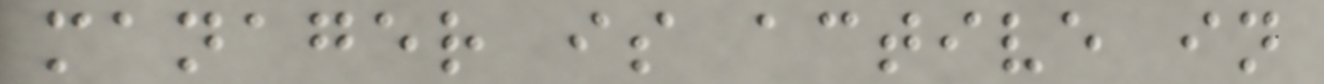manager is active in
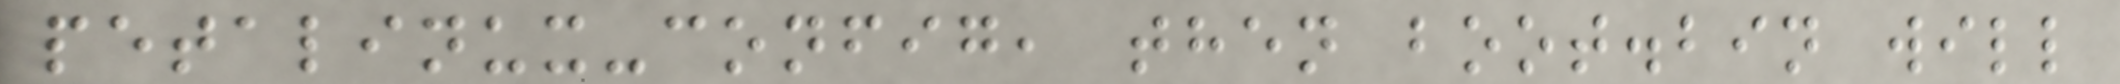petalinux-config, then boot.bin will
